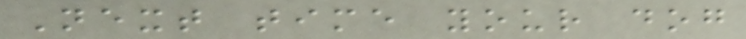Next time your dog
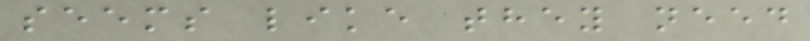seems like they need
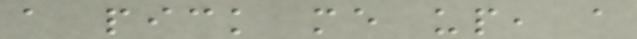a pick me up, a
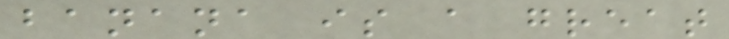banana is a great
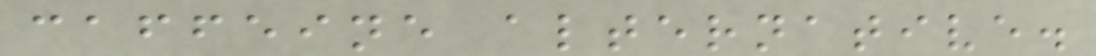caffeine alternative.
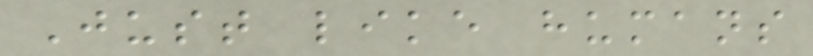Just like humans
